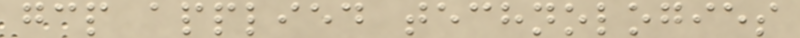gcp applied technologies
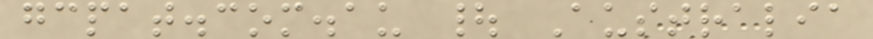gcpat.com.au | Australia
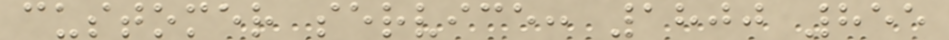customer service: 1800 855
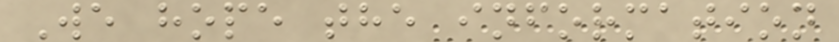We hope the information
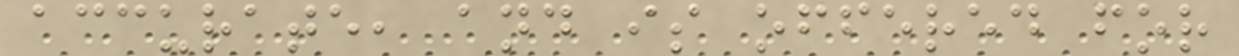accurate, and is offered for
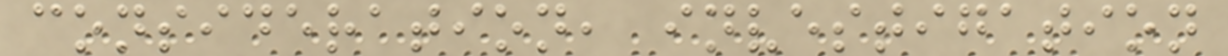consideration, investigation
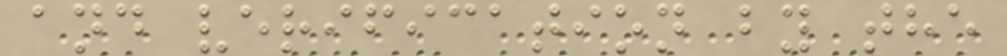and verification by the
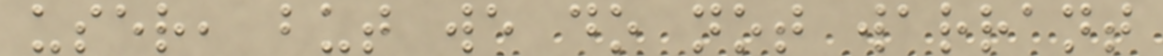user, but we do not warrant
